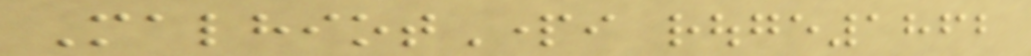MalhiotParti rouge1862
